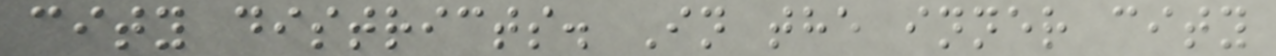city districts. In the inner city
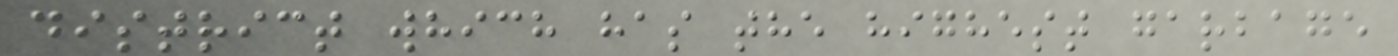district which has the highest garbage
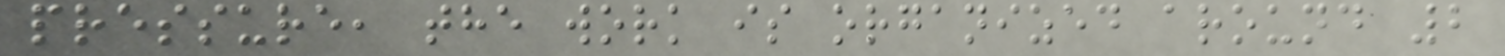pressure, the work is organized around 2
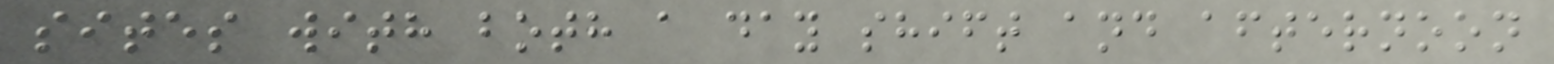sites with both a day shift and afternoon
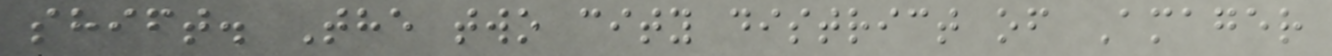shift. The two city district of Amager
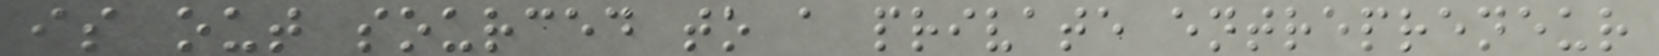is out sourced to a private entrepreneur
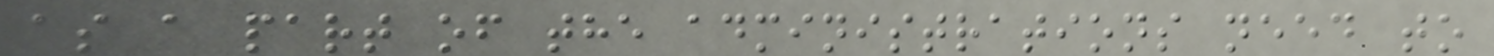as a part of the administrations need to
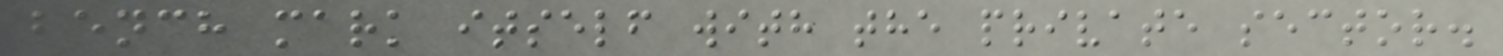bench mark itself with the private sector.
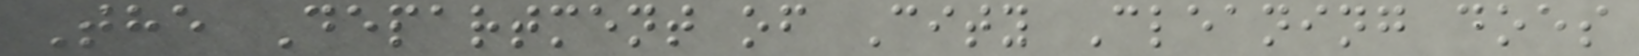The Department of City Cleaning does
